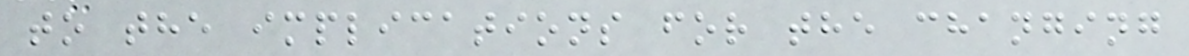to the implications for the changing
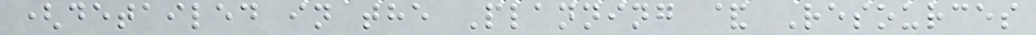(detailed in the Planning & Resources
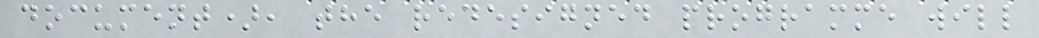document), the redesigned programme will
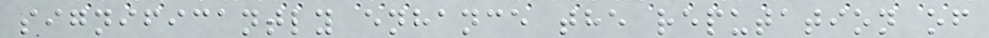significantly enhance the reputation of
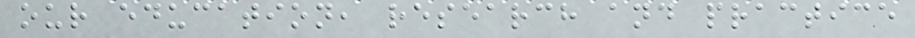our education, research and practice
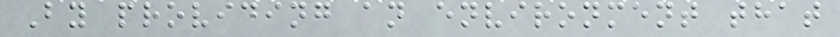By providing an environment that
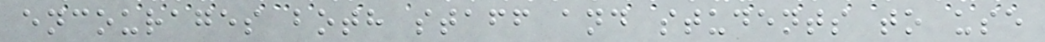encourages both staff and students to use
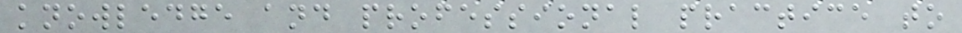knowledge and professional practice to
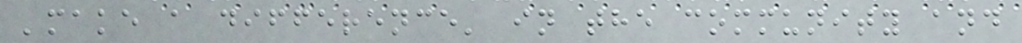'make a difference' in the community and
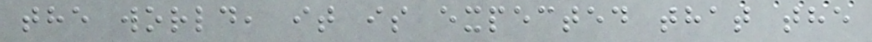the world, it is expected that the
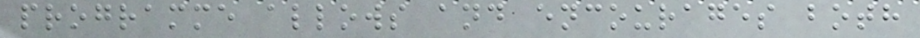programme allows and encourages both
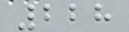228
